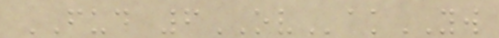FUD 6OVakYW
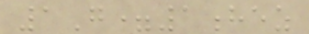1G=1hez
